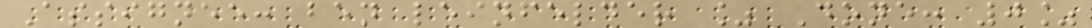Assignee: ben leinfelder % Done: 0%
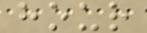hour
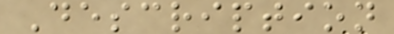Description
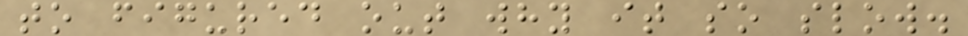to figured out why it so slow.
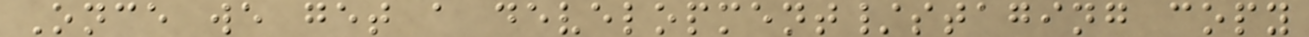Once we get a development/staging copy
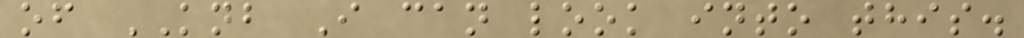of KNB I can look into this.
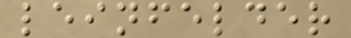leinfelder
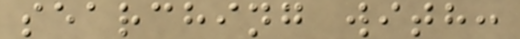searching with:
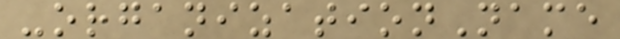-organizationName
